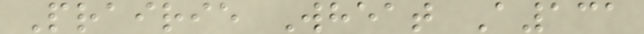Prairie Wheat A131
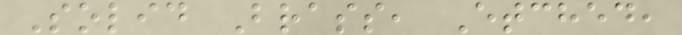Solid Brass, Etched,
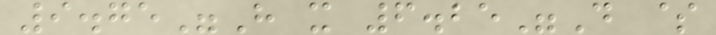9.75"H x 6.25"D $
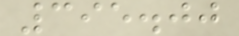395.00
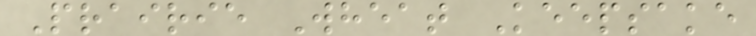Prairie Wheat Keepsake
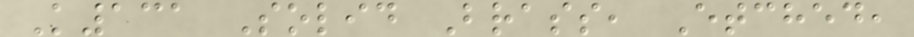K131 Solid Brass, Etched,
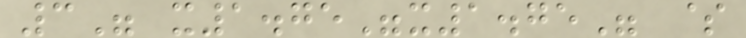3" x1.75"x1.75" $
